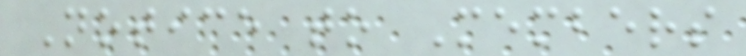Notice to Members
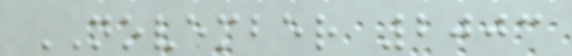NOVEMBER 2003
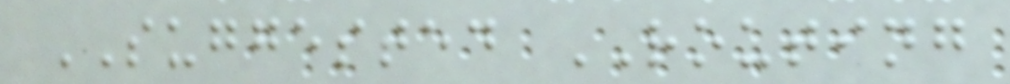SUGGESTED ROUTING
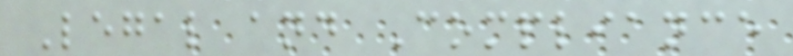Legal and Compliance
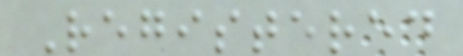Registered
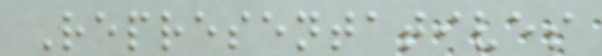Representatives
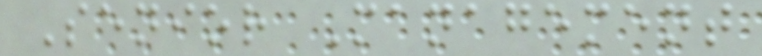Senior Management
